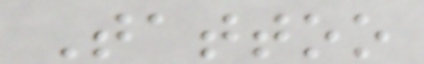Tattoo
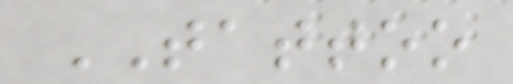TATTOO
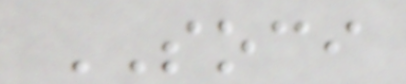SOCI
